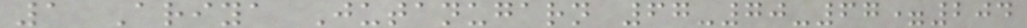1 Ariya Jutanugarn 67-70-67=204
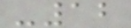-12
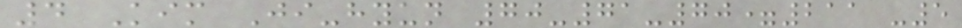4 Kim Ji-hyun 70-71-70=211 -5
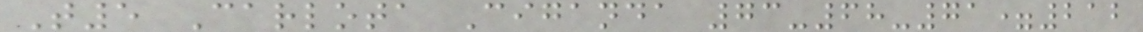T5 Carlota Ciganda 73-68-71=212
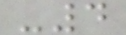-4
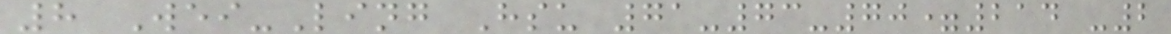8 Wei-Ling Hsu 71-73-70=214 -2
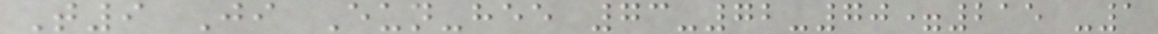T9 Ji Eun-hee 73-72-70=215 -1
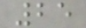25
